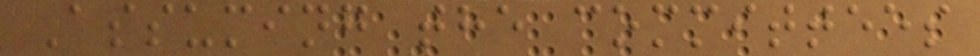Assuming the committees
